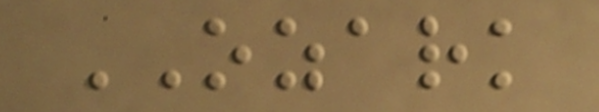OZARK
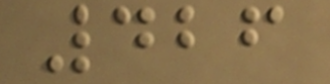426
